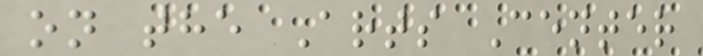on the Arts Center
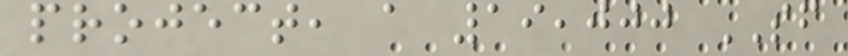project, a 19,000 SF
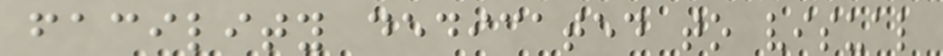facility dedicated to visual
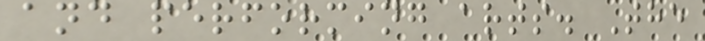and performing arts. The
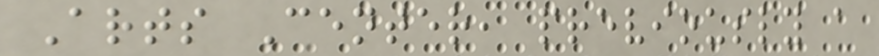Arts Center, previously a
